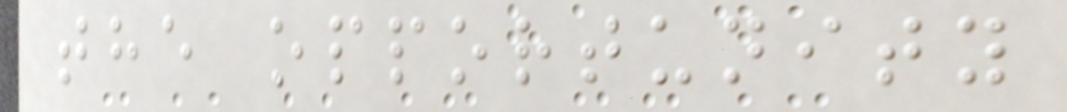the opportunity
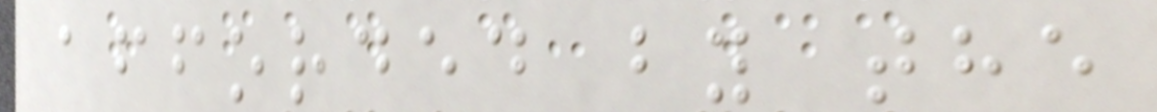afforded by the
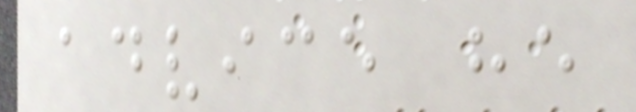advice he
